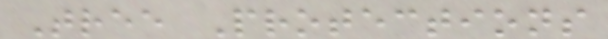Tree Protections
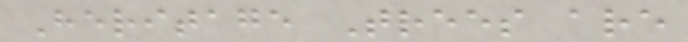Heritage Trees are
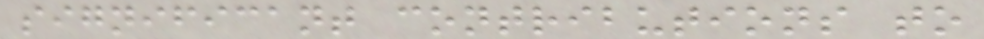significant contributions to
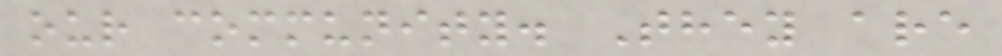our community. They are
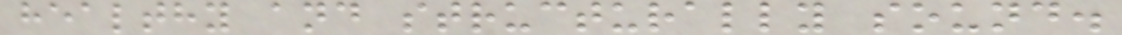healthy and structurally sound.
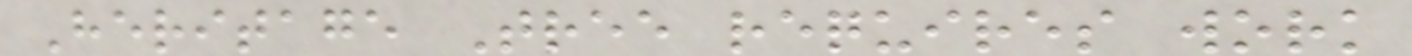Heritage Tree requires work
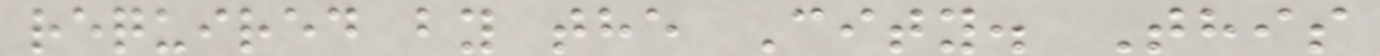required by the City. This
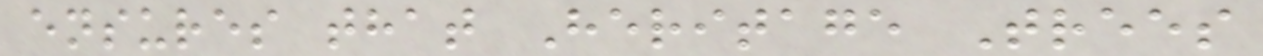ensures that Heritage Trees
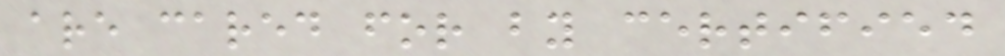are cared for by certified
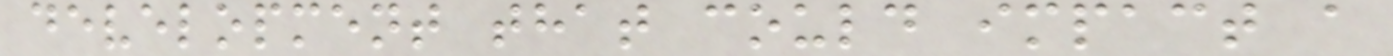development that could impact a
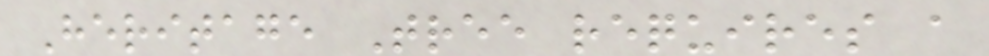Heritage Tree requires a
